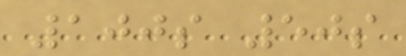100s 50s
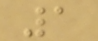1
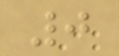0
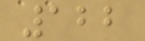122
